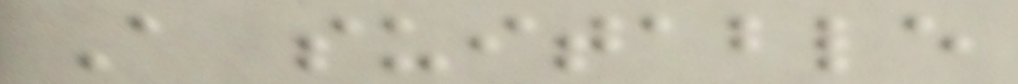A suitable
